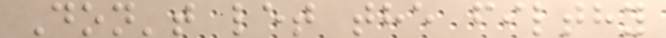Don't let the filthy
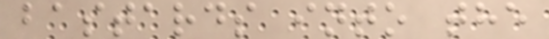bastards into the
